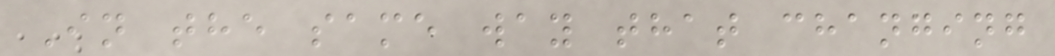In the same way that changing
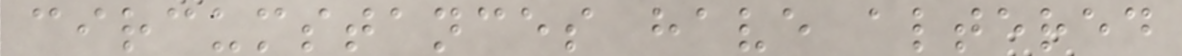circumstances have altered
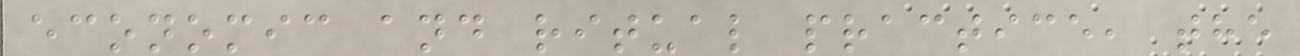economic and ritual practice, the
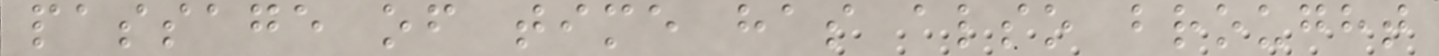passage of time has also brought
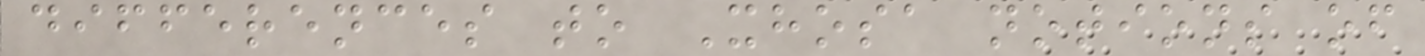differences to Xhosa notions of
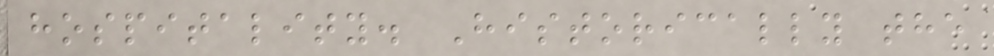hospitality. Historically the
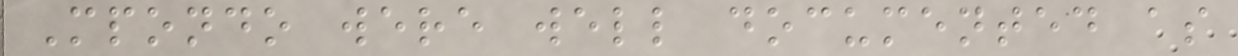Mpondo were well documented as
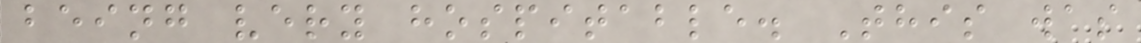being very hospitable. This was
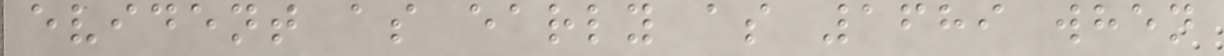evident as early as 1689 when
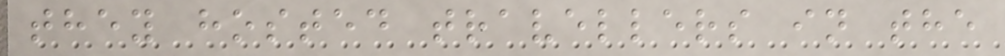they hosted travellers in the
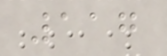117
